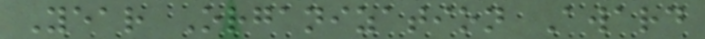Year Organization Award
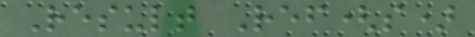Result Ref(s)
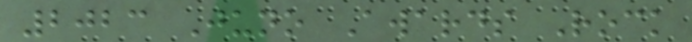2023 Juno Awards Rock
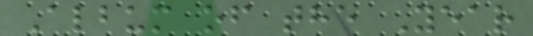Album of the Year
